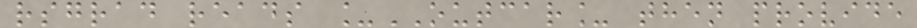rsgrad reads _OUTCAR_ then provide
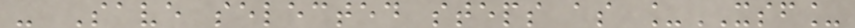- Save selected steps as _XSF_
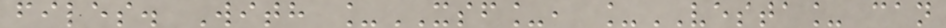files. With _XSF_, _VESTA_ can
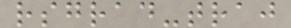rsgrad-traj
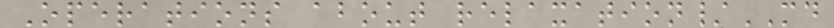Operations about relaxation/MD
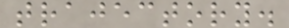trajectory.
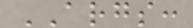ARGS:
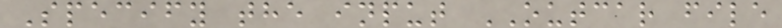Specify the input OUTCAR file
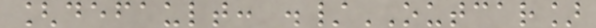[default: ./OUTCAR]
